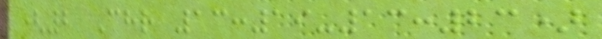(2 Chr 13:19-13:23)
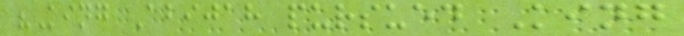"King Abijah pursued King
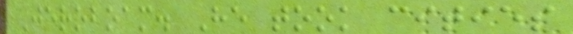Jeroboam. He took cities
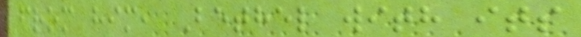from him, Bethel with its
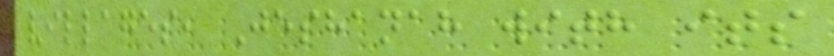villages, Jeshanah with its
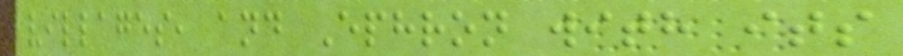villages, and Ephron with its
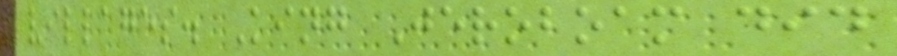villages. King Jeroboam did
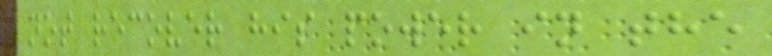not recover his power in the
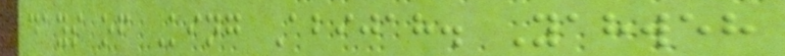days of King Abijah. Yahweh
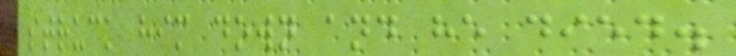struck him down and he died.
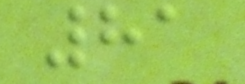81
